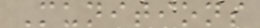Munitions
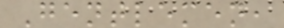Gentlemen,
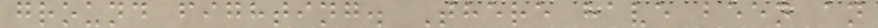ground fighting. There have been an
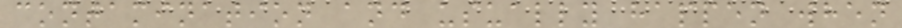contamination and usually happen when
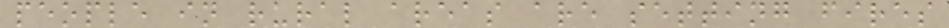people in rural areas are setting fires
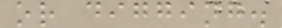or digging.
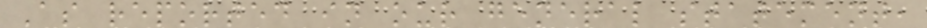As reported in our general statement,
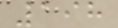198
